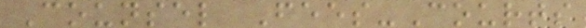Counsel Fees-Courts
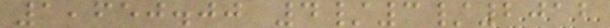1,650.00 4/3/2012
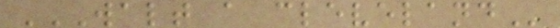WALT A CLEVELAND
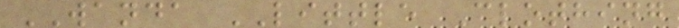WANDA LITTLE Clothing
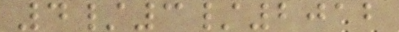4/3/2012
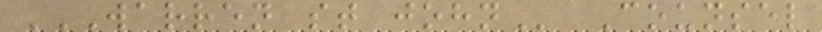WARREN ST JOHN Counsel
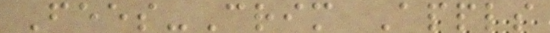Fees-Crim Appls
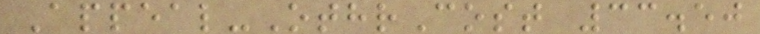Appeal-OthrCost 33.50
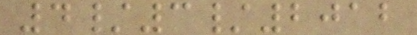4/3/2012
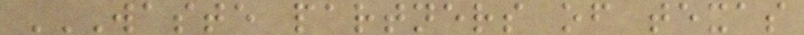WASTE PARTNERS OF TEXAS
